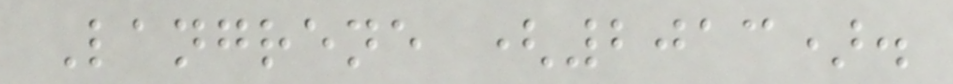Langrene (2013).
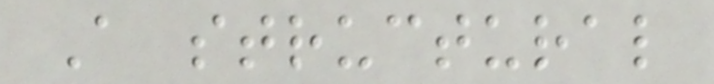A structural
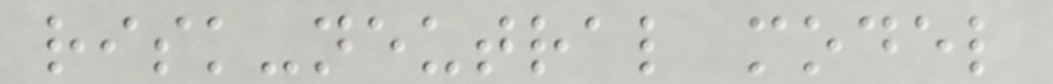risk-neutral model
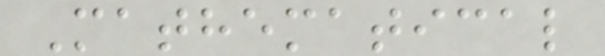Mathematical
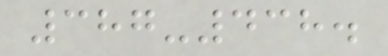387-438.
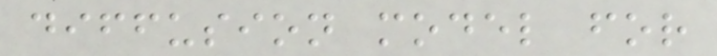diffusion model for
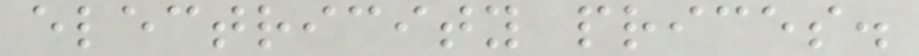electricity prices.
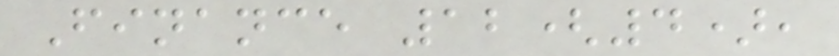Finance 12(4),
